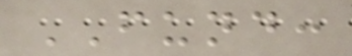FUND:
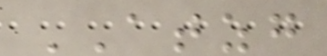ATZG
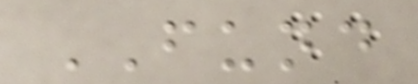FUND
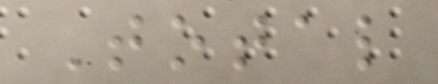Total
